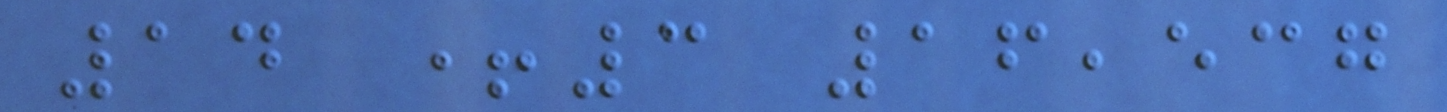14 +3 16,537
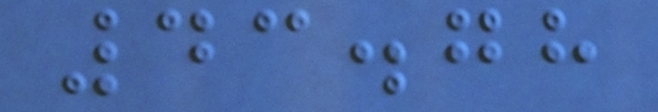43.78
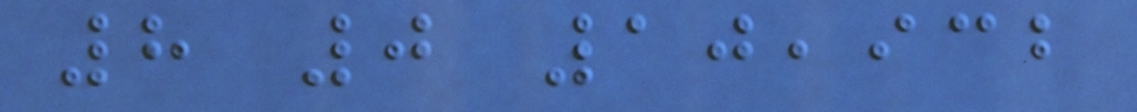8 0 10,932
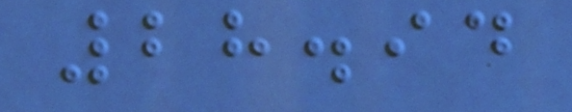28.94
